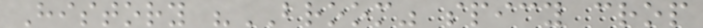History "BROOM" spicy crop
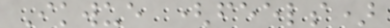Ikwue (feels)
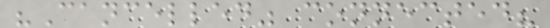"Cancelled" connected?
